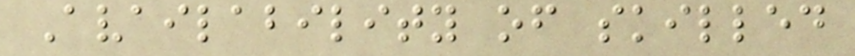Availability of skilled
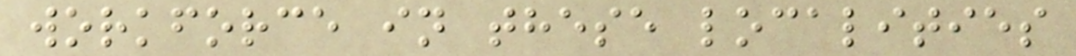workforce in these localities
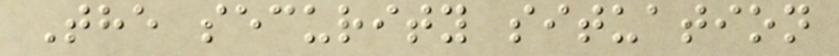The security situation
